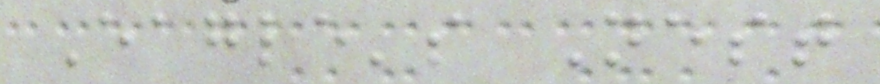Eagle's Nest
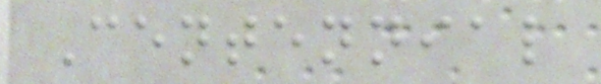Centennial
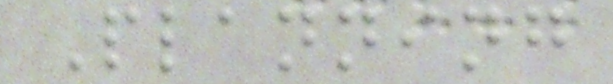Planning
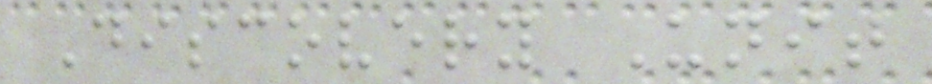Discovery Unit
